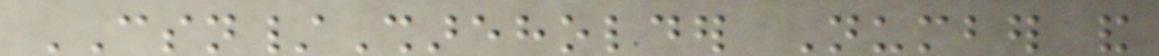CSN/Shareholder Number and
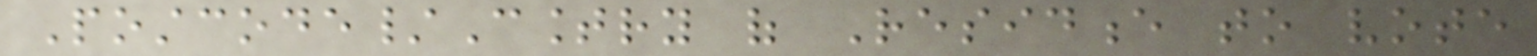Postcode/Country of Residence to vote
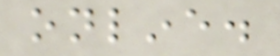online.
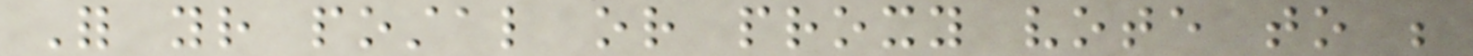For your postal or proxy vote to be
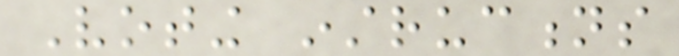Voting instructions
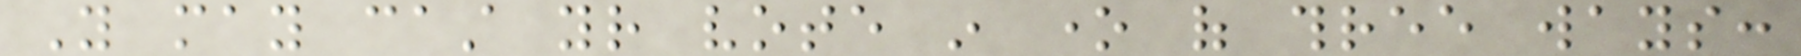You may cast your vote in one of three ways:
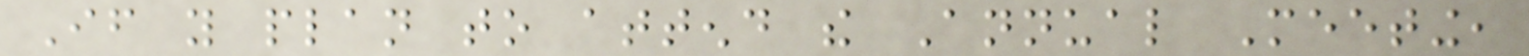If you plan to attend the Annual Meeting,
